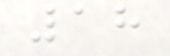18
